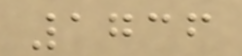1736
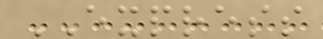EXPRESS
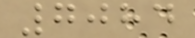7084
